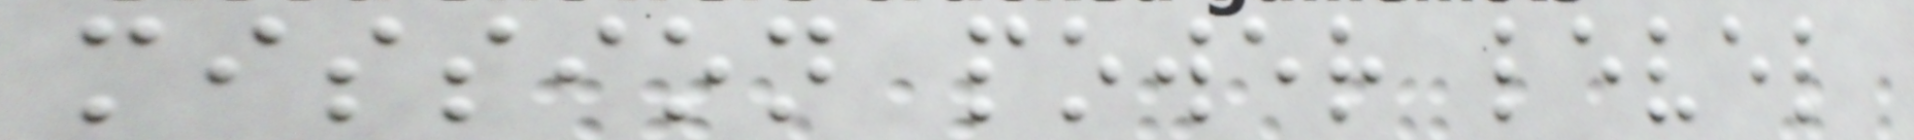mission power level
